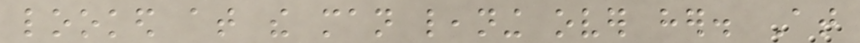looked at the man leaning over her. At
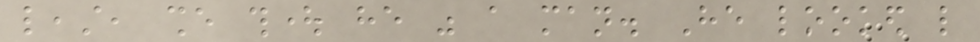least, she thought he was a man. He looked like
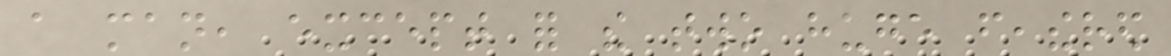a man, except for the two huge feathered
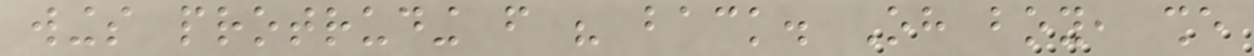wings protruding from his back. Oh boy, she
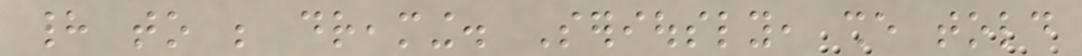had to be dreaming. Seriously, she told
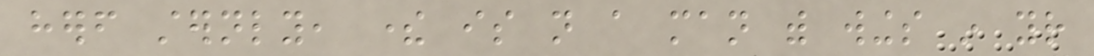herself sternly, there is not a man with wings in your
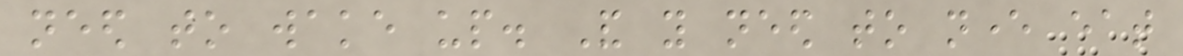need to wake up. And you need to never eat
